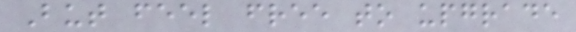But feel free to upgrade
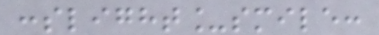:slight_smile:
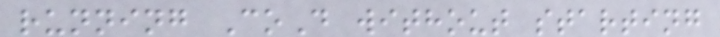running CoD without starting
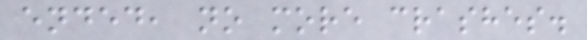ended, no more crashes.
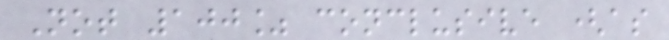Not 100% conclusive (as
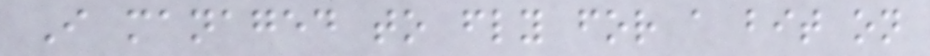I managed to fly for a bit on
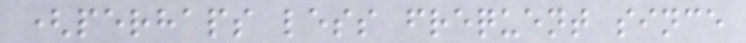(perhaps less frequent since
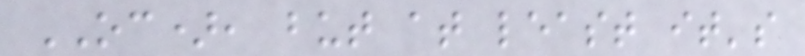OC), but at least it's
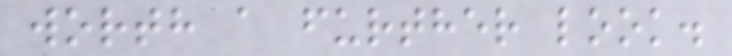worth a further look.
